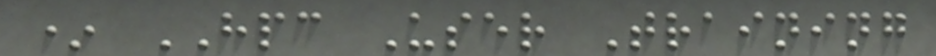* HPC User Training
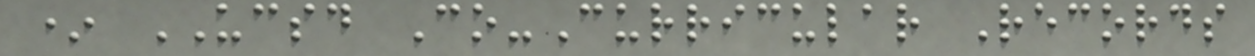* UCSD Co-Curricular Records
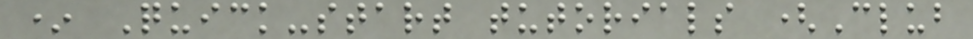* Quick-start tutorials (Club
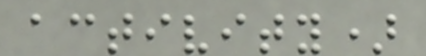activity)
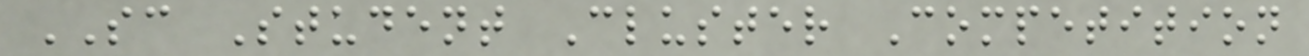SC Student Cluster Competition
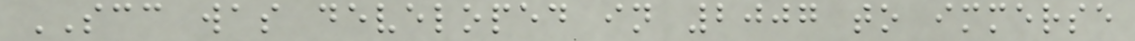SCC was developed in 2007 to immerse
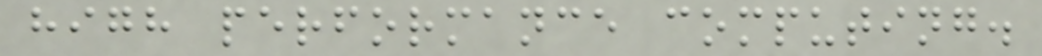high performance computing.
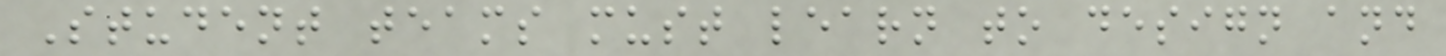Student teams must learn to design and
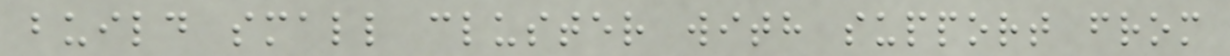build small cluster with support from
